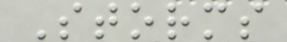Storms
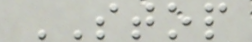STOP
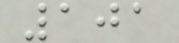101
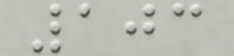103
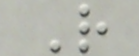R
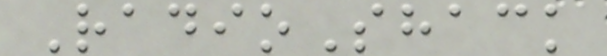RadioShack
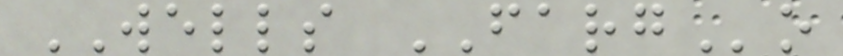WELLS FARGo
